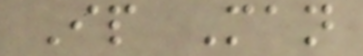Ip Man
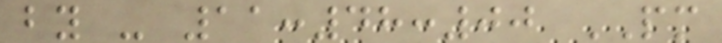by - 11:48:00 PM
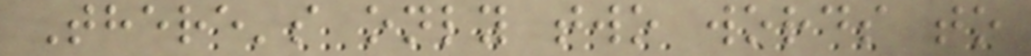There's only two words to
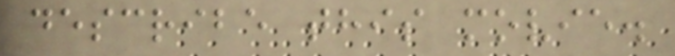describe this movie.
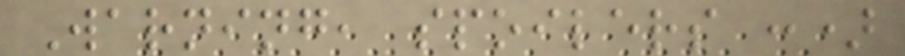Warning, spoilers :)
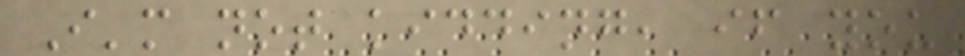I'm not kidding, if you
